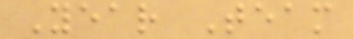Year Team
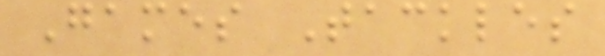Games Tackles
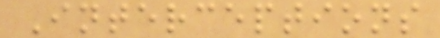Interceptions
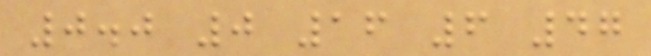0.0 0 16 6 47
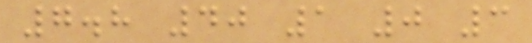7.8 40 1 0 3
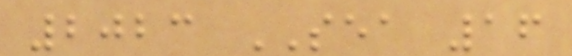2023 SEA 16
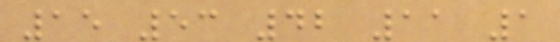15 53 42 11 1
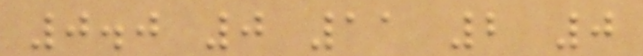0.0 0 11 2 0
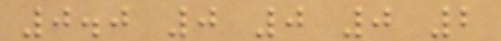0.0 0 0 0 2
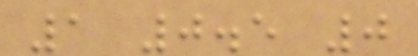1 0.5 0
